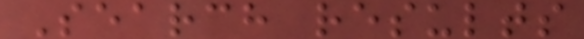Search results
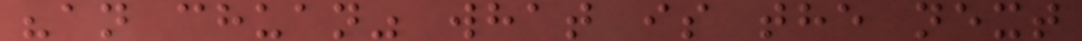"an chuan" what is the next
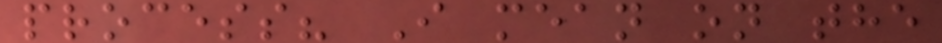process? I mean on the
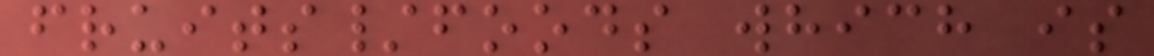fruits/foods which is
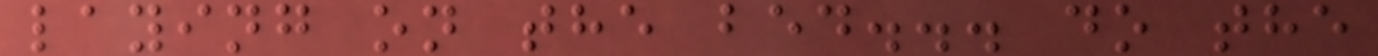laying on the bed... do the
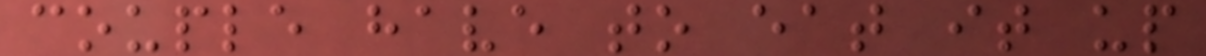couple have to eat it up
